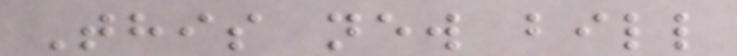This new bill
